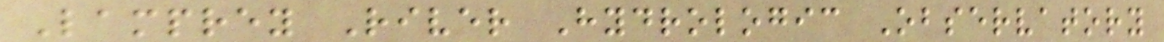Lamprey River Hydrologic Observatory
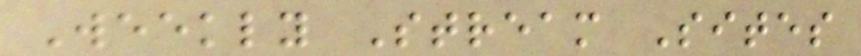Weekly Stream Sites
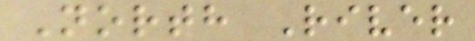North River
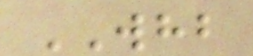WHB
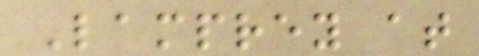Lamprey at
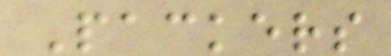Packers
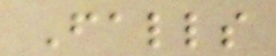Falls
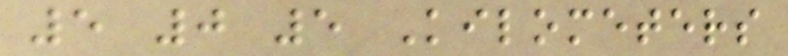5 0 5 Kilometers
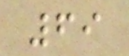69
